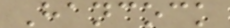Hancock
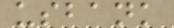usbank
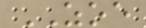ZOE
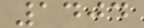1404
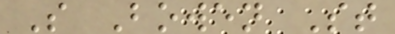S Bowen St
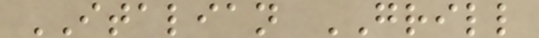ITALIAN GRILL
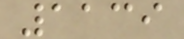1139
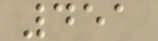451
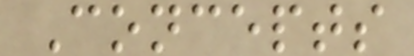Concepts
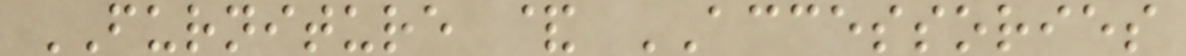FURNITURE & ACCESSORIES
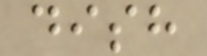dish
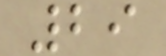29
